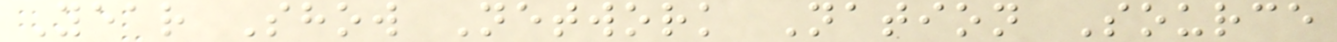Year Show Network Nation Source
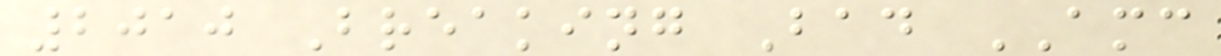2010 Breaking Bad AMC
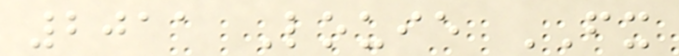2011 Louie FX
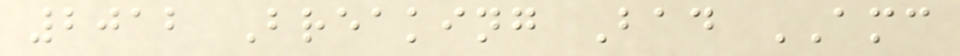2012 Breaking Bad AMC
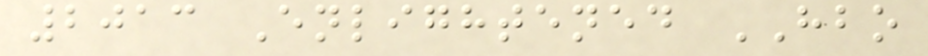2013 Enlightened HBO
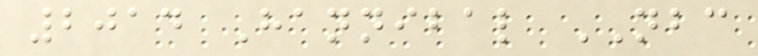2014 Hannibal NBC
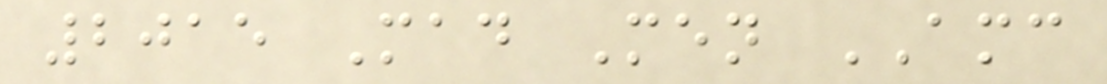2015 Mad Men AMC
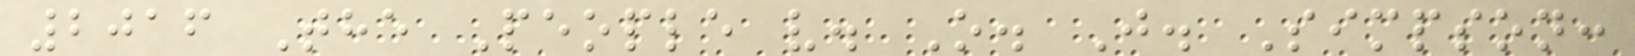2016 The People v. O. J. Simpson:
